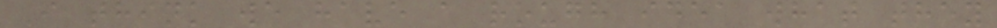I think we have a rough idea what they
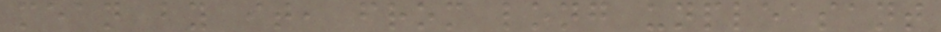mean by it, from long unpleasant
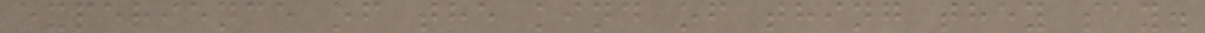experience of the kind of thing they say.
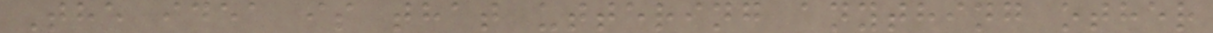The idea is that uttering anything other
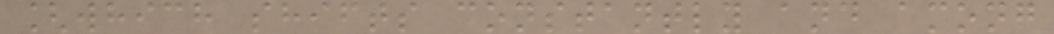[which shifts constantly and among
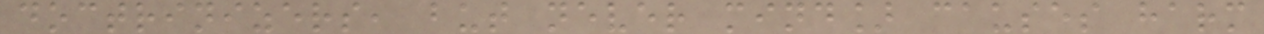doctrinizers, but never mind] causes harm
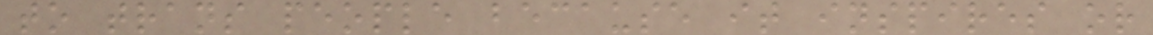to trans people because it inspires or
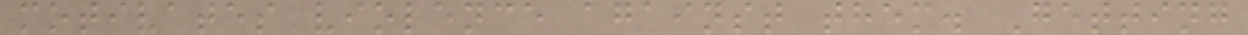motivates violence against them. Getting
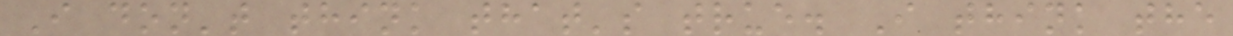I don't think that's true. I think the
